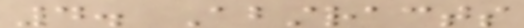4. Abstracts
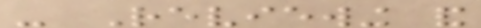- Reviewing and
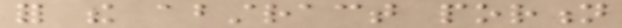for the abstract portion
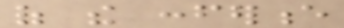of the conference
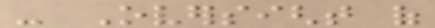- Oversight of
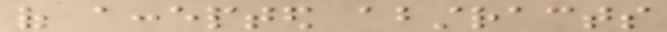of accepted abstracts
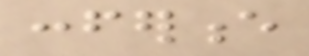conference
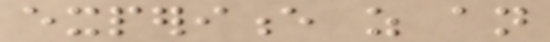experience as an
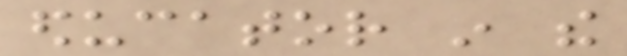educator in the
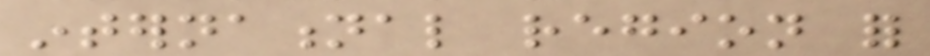international region for
